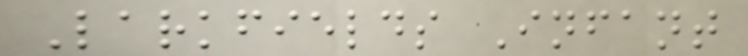Larkfields Infant
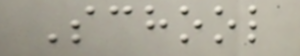School
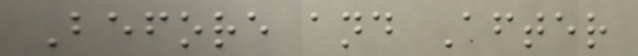Before and After
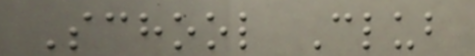School Club
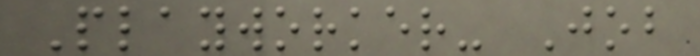Playworker- Job
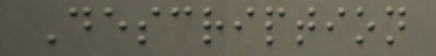Description
